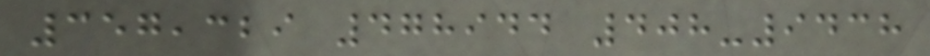357,329 478944 408-9438
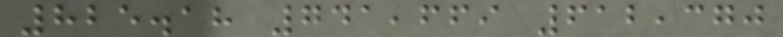825.18 741,669 612,370
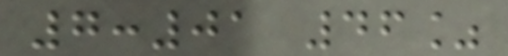7:01 46%
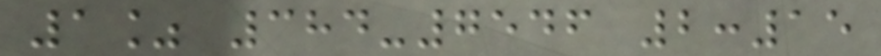1% 384-7546 2:15
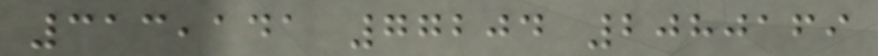313,141 77204 2080169
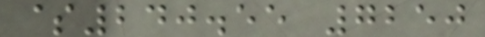$240.55 7250
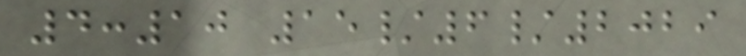4:10 15/6/2029
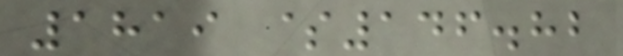1819 $146.82
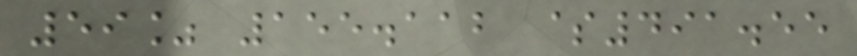59% 155.112 $491.55
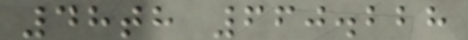48th 660.228
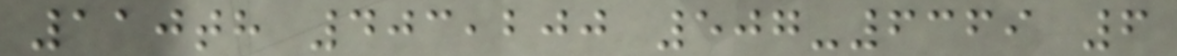110th 403,200 507-6369 6
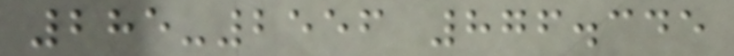285-2556 876.345
